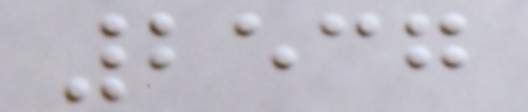2537
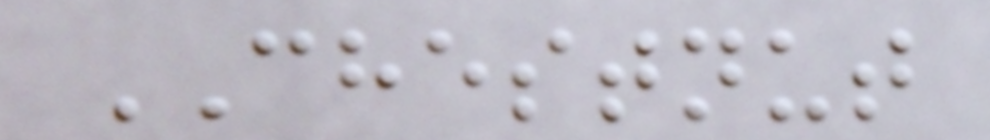CHESTNUT
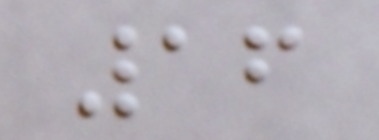16
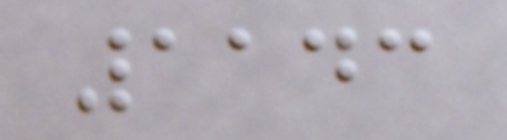1143
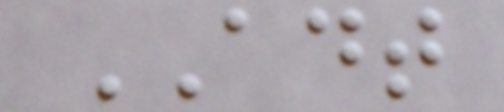ADT
